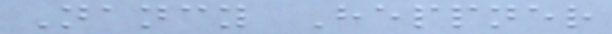Nancy Heppner
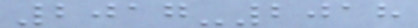2017-2018
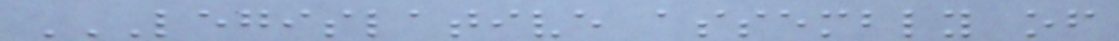LEGISLATIVE ASSEMBLY OF
